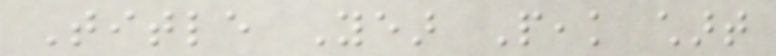Title Year Peak chart
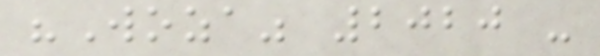"Woza" 2020 -
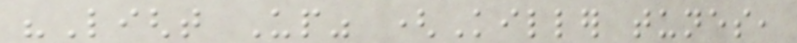"Light Up" (Killer tunes,
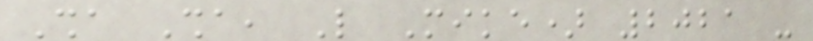Sha Sha, Like Mike) 2021 -
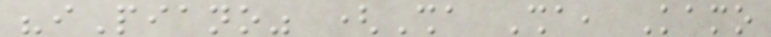"iPiano" (Sha Sha, Kamo
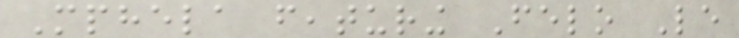Mphela featuring Felo Le
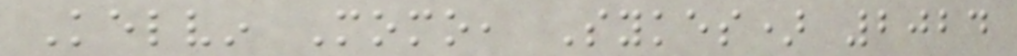Kelvin Momo, Sykes) 2024
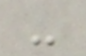-
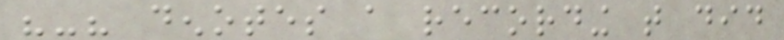"-" denotes a recording that did
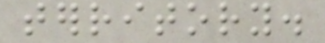territory.
